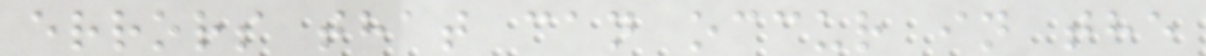errors that can occur in the
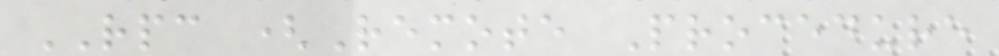RPC (Remote Procedure
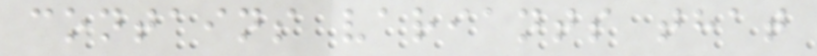contains variants that
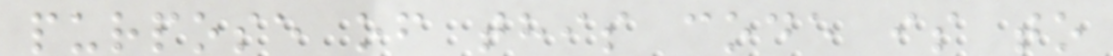purpose of this code is to
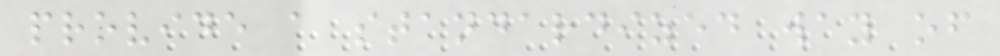provide a standardized way of
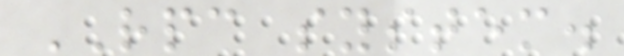RPC system.
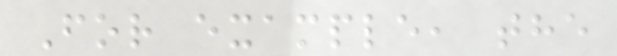For example, the
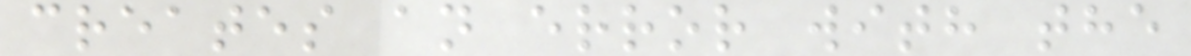creates an error with the
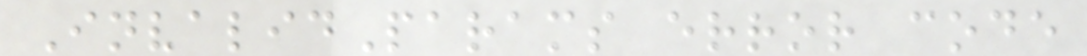InvalidParams error code
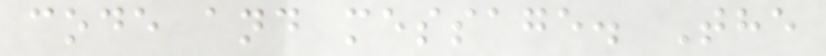code and message. The
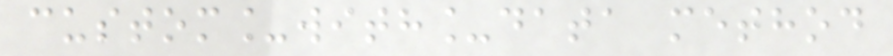custom_with_data method
